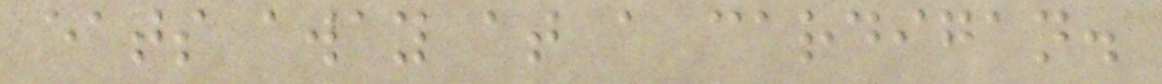eats away at a cardigan.
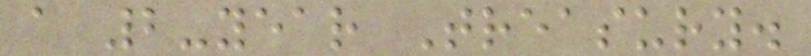a 2-year Treasury.
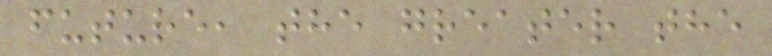future, the greater the
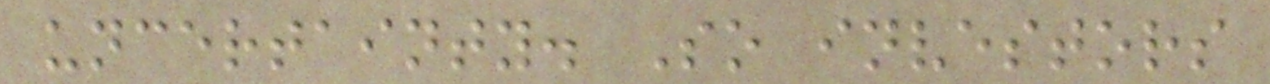uncertainty. So investors
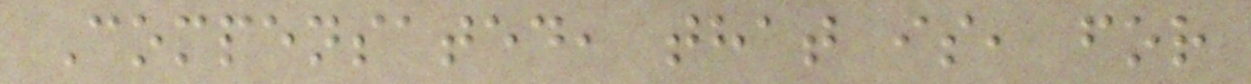Compensated, that is, for
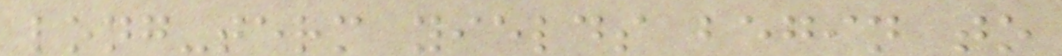long-term yields begin to
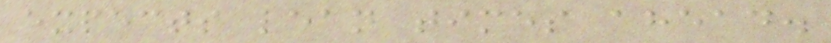expects lean times ahead.
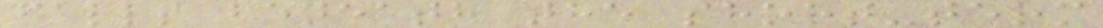falls beneath the short-term
